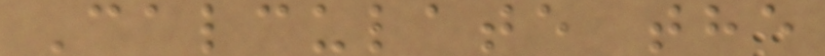Calculate the
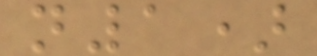n1)
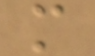m
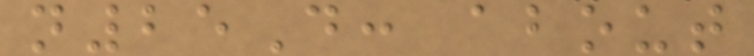n25D: about
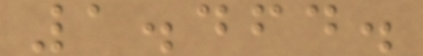1.464.
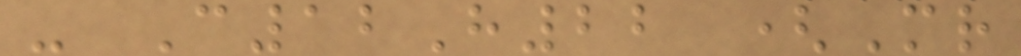- C12H22 (Mr
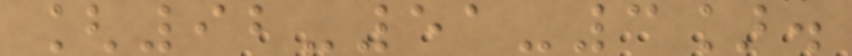[92-51-3].
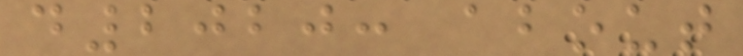d2020: about
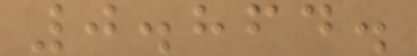0.864.
